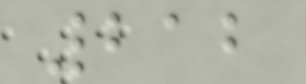212
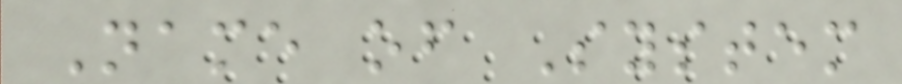Name of System
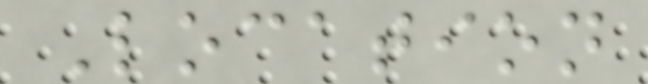Location
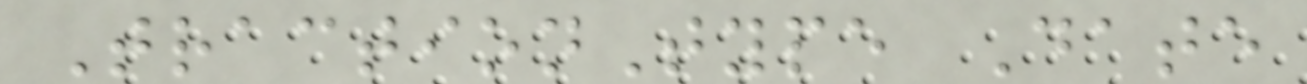TractionType Date
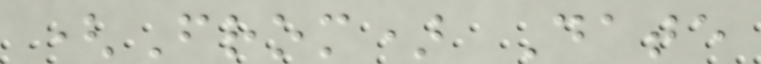(From) Date
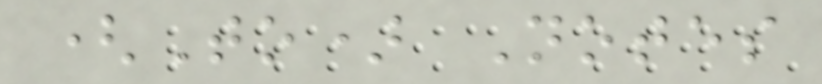(To) Notes
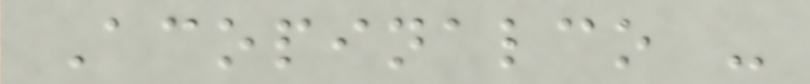Acopinalco -
